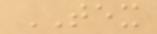TEX
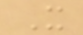X
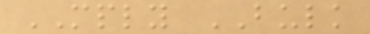MPLY BULK
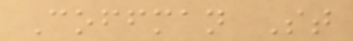Coffman St
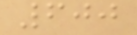600
